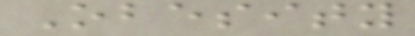Obesity
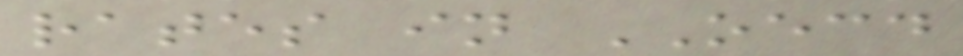rates in OECD
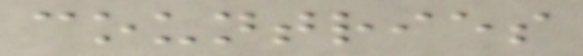countries
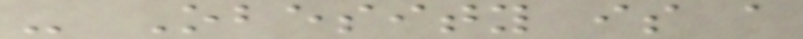- Obesity is a
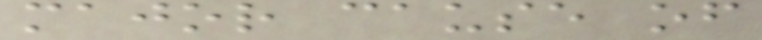major cause of
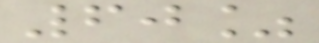60%
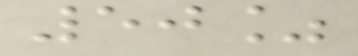50%
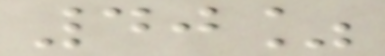40%
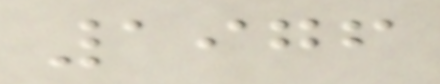1976
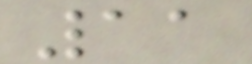11
